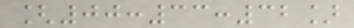[00:33:32]
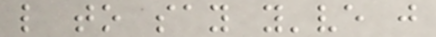like to say you've just
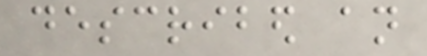described an
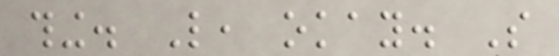thing. Like, okay. So
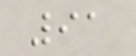91
